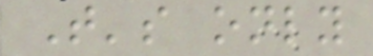That's only
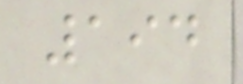194
